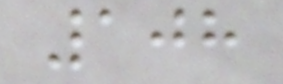108
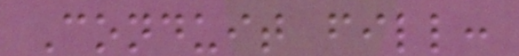Conduit fill:
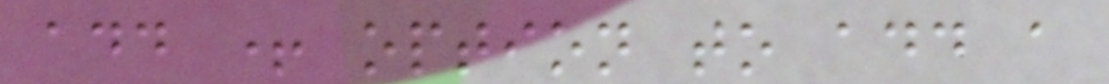add + option to add a
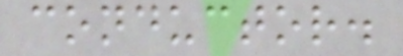conductor.
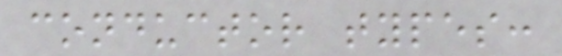conductor types:
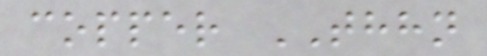copper THHN
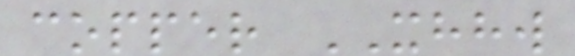copper XHHW
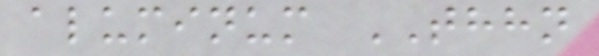aluminum THHN
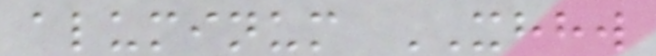aluminum XHHW
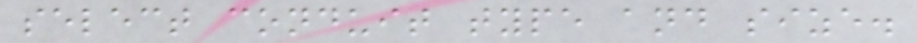select conduit type and size.
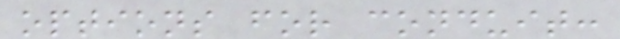options for conduit:
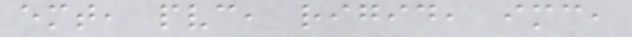emt, pvc, rigid, imc,
